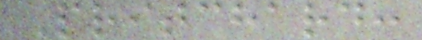Pritchard:
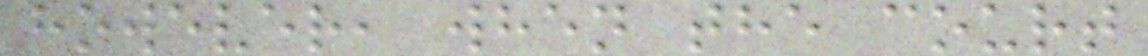however, when the court
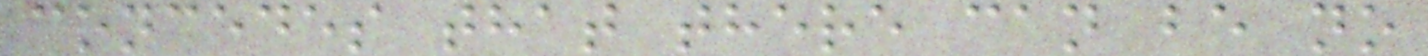concedes that there can be no
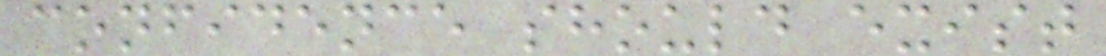confidence should exist
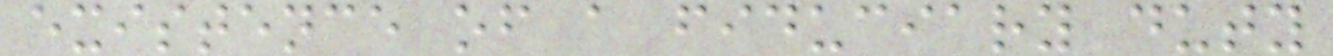existence of a fiduciary duty
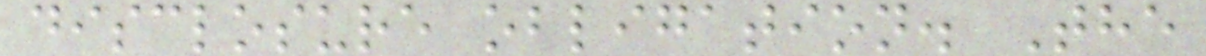disclosure obligation. The
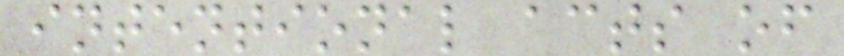intentional acts of
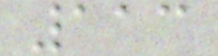113
